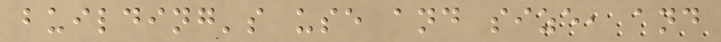building's use and size, and
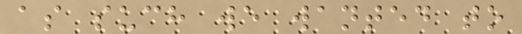as such we wanted to
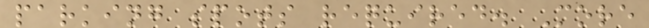parking spots required. More
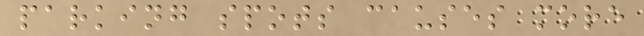parking spots causes more
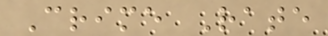Crime Rate
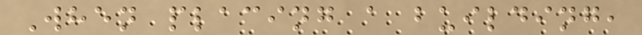When placing a building,
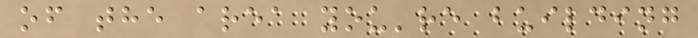of the area you're building
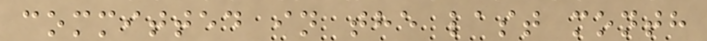committed in the last month
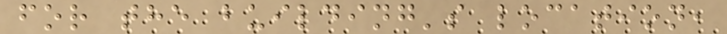for the building's location,
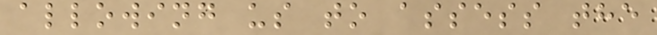allowing us to assess the
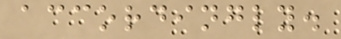accordingly.
